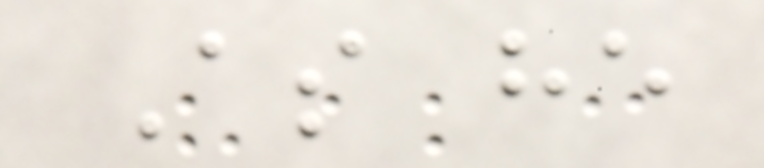As he
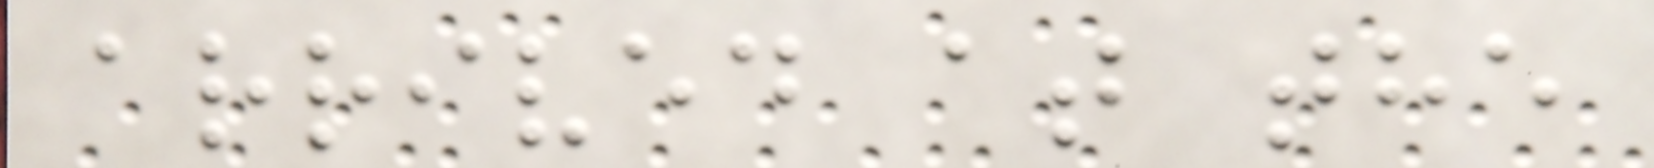arrived at the
